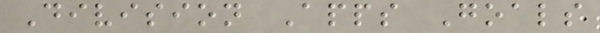Division Apps Goals
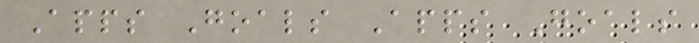Apps Goals Apps Goals
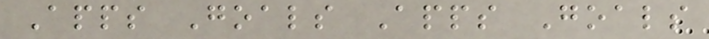Apps Goals Apps Goals
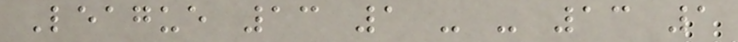League 13 1 - - 13 1
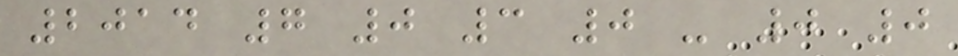2014 7 0 3 0 - 0 0
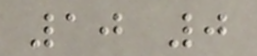10 0
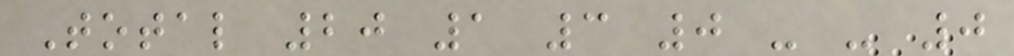Total 20 1 3 0 - - 0
